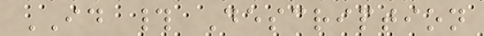ID # Description
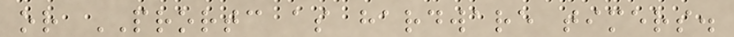or PRORTC as hardware timers.
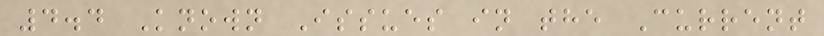4.4 Known Issues in the Current
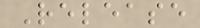Release
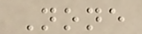None
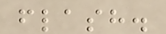flash.
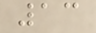13
